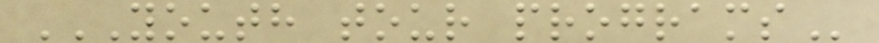YOUTH TOUR PROGRAMS
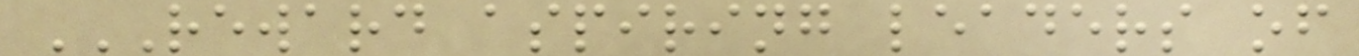REWARD ASPIRING LEADERS OF
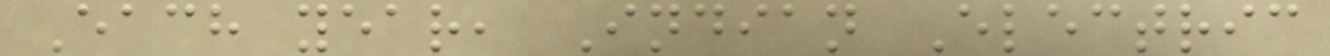Each year, Indian Electric
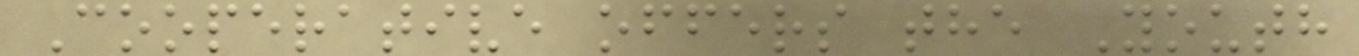Cooperative offers the Youth
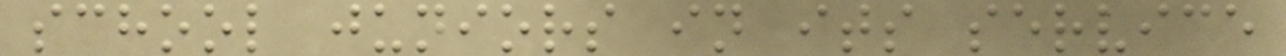school juniors in its service
